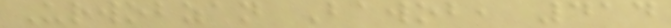Urwobzan Bawob, 414
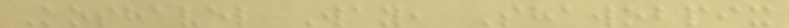Koshavel Way, Shawobpix
